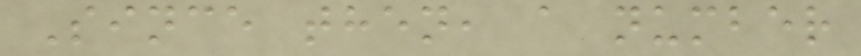Since then, a number
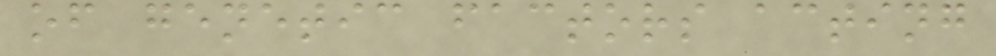of genetic factors acting
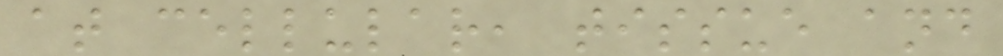at cellular, tissue and
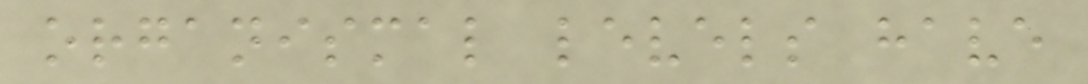organismal levels have
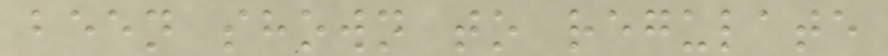been shown to regulate
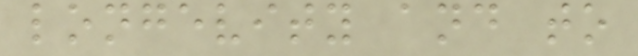longevity and to
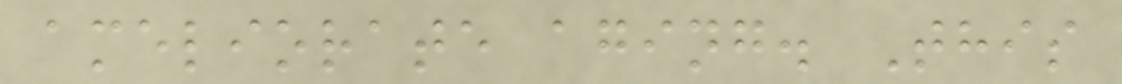ameliorate aging. This
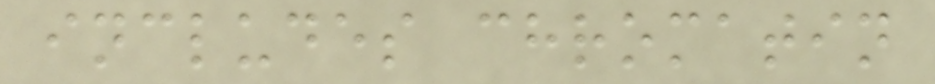includes chromatin
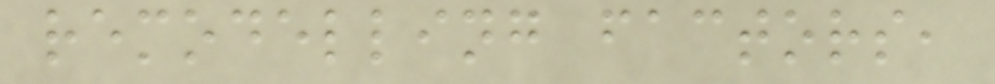remodelling factors,
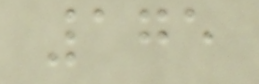175
